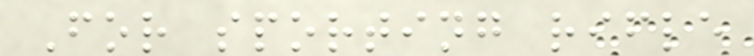For sporting rifle
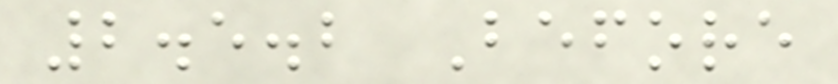2.5.2 Before
